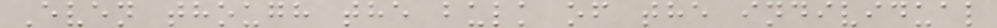Even though the bulk of the individual
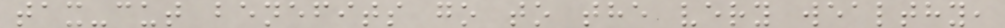tax-cut benefits go to the very wealthy,
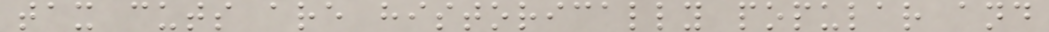tax cuts are historically popular and
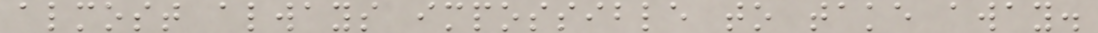almost always impossible to take away.
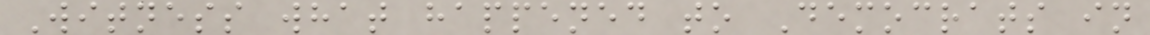Witness what happened to Democrats in
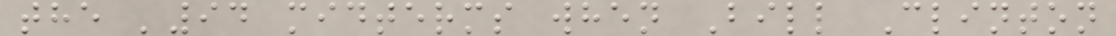the '94 midterms when Bill Clinton
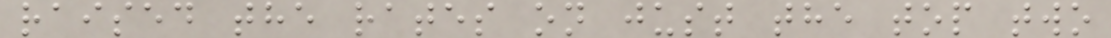raised the rates on just the top two
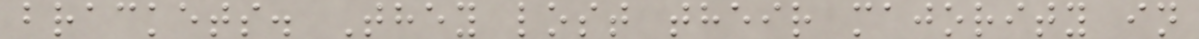brackets. They lost their majority in
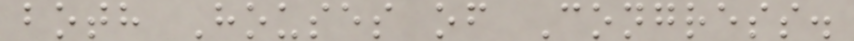both Houses of Congress.
